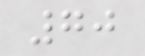70
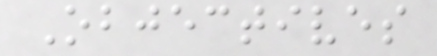Objectives
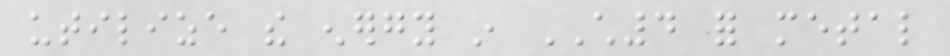utilize the energy in CH4 for metal
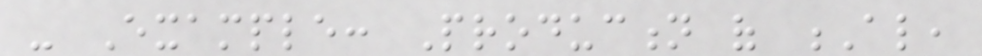- Example: Production of Al,
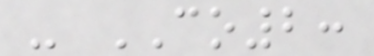- CO2:
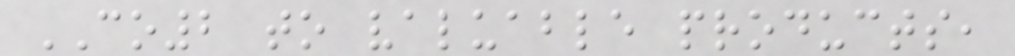CO2 to valuable products,
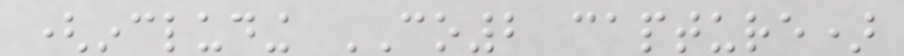(including CO2 capture)
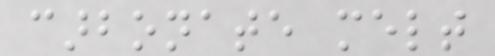carbonate melt
